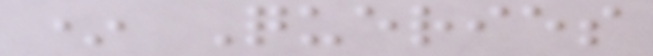* Queries
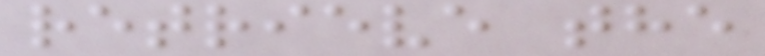retrieve the
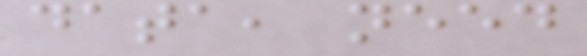data, need
